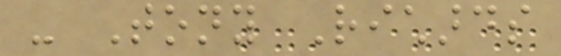- Tony Richards
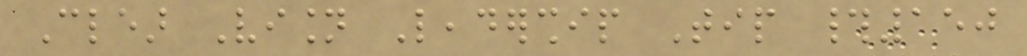Clear Vision Leadership Tip #150
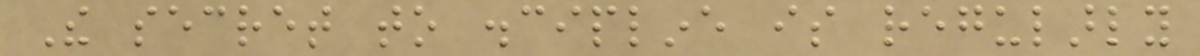The secret to discipline is regularly
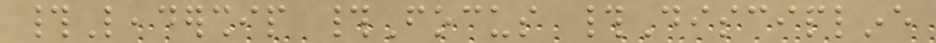#Leadership #Focus #Discipline
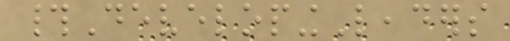#DevelopingLeaders
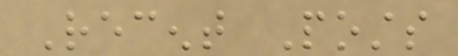Recent Posts
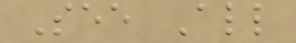See All
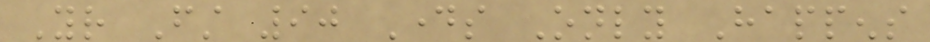Your First 90 Days Only Happens
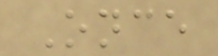Once
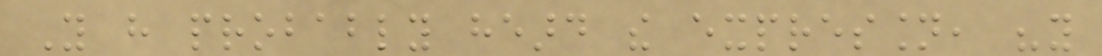You have probably heard the expression, "you
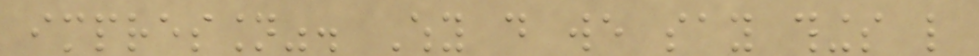impression". Why do we say things like
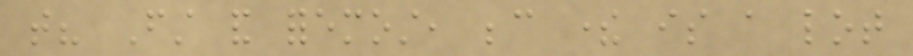that? First and foremost, because there is a lot
